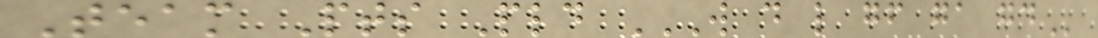Team Pts Pld W D L GF GA GD
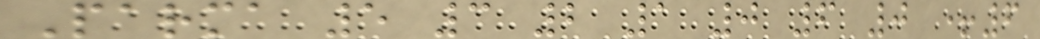Parma 5 3 2 1 0 6 0 +6
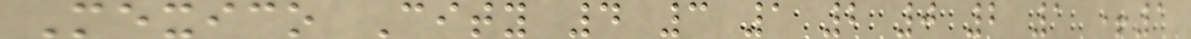Mexico City 4 3 1 2 0 2 1 +1
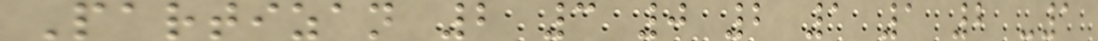Partizan 2 3 0 2 1 1 2 -1
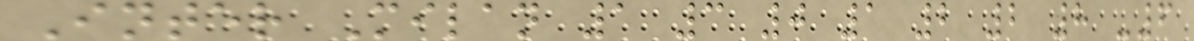Inter Milan 1 3 0 1 2 2 8 -6
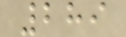289
